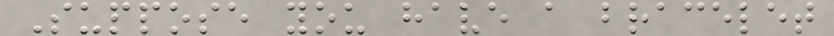Suppose you have a bracelet
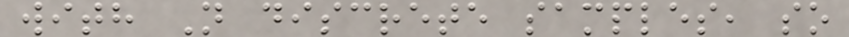with N discrete samples, so
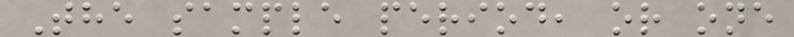The sample period, or one
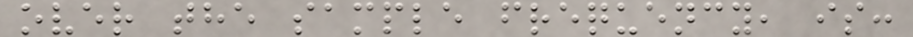over the sample frequency, is:
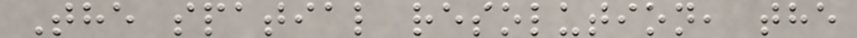The spatial resolution, the
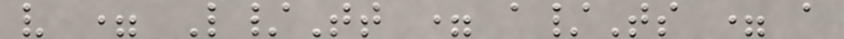v = L/Tt = a/Ts = a
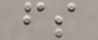fs
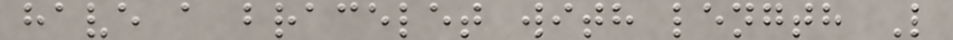have a bracelet with length L
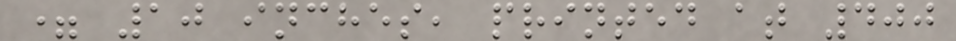= 10 inches, printed at 400
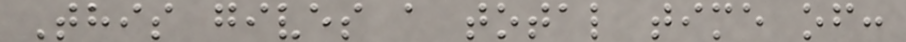This gives a total time of:
